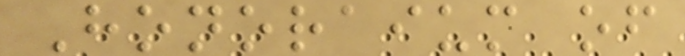Honoraium of
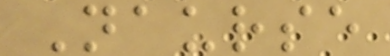Naurse
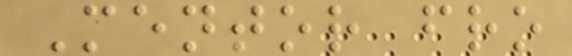Mentor fro
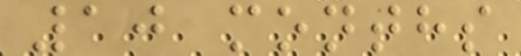10 months
